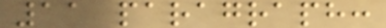11 paragraph:
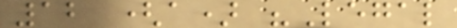12 (a) "Legal
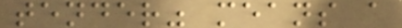tender" means a
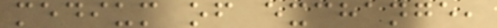medium of exchange,
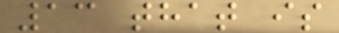13 that is
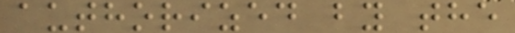authorized by the
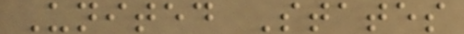United States
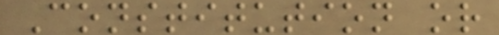Constitution or
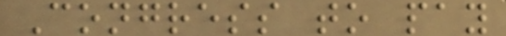Congress to pay
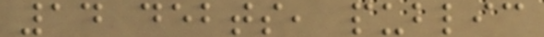14 debts, public
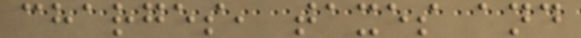charges, taxes and
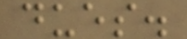dues.
